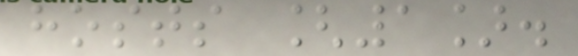hosts [1].
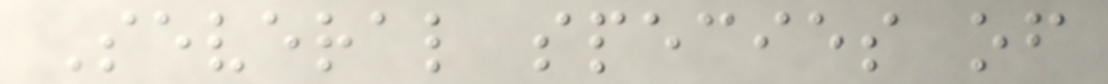Several species of
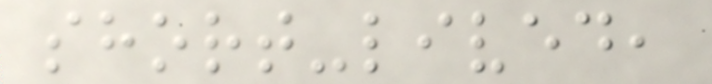short-lived,
